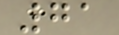71
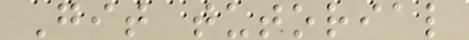Git tutorial
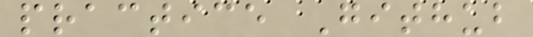practice Github
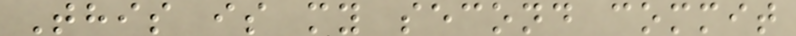This is my second commit
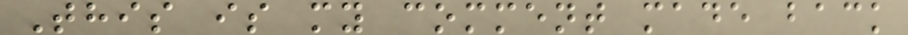This is my comment made back
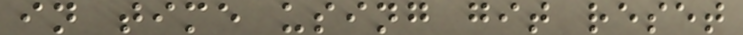in time using git reset
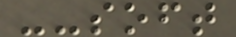--soft
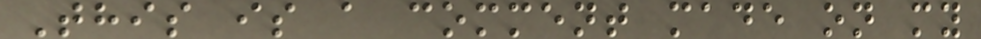This is a comment made on my
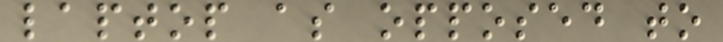laptop as opposed to
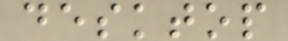desktop
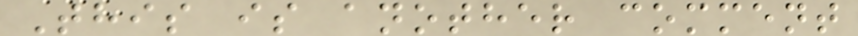This is another comment
